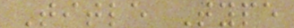Title Type
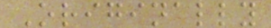Originally
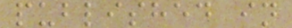published in
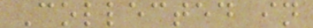Collected in
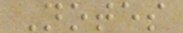Notes
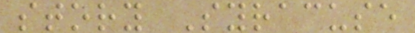story Syracuse
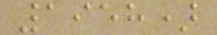1958)
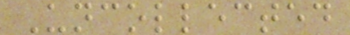Uncollected
